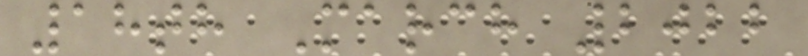18th March 2022
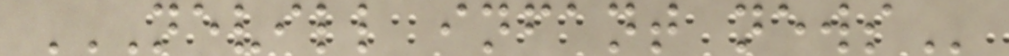NEVILL INFANT NEWS
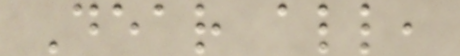Dear all,
